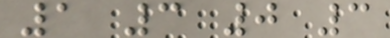1 3 0 3
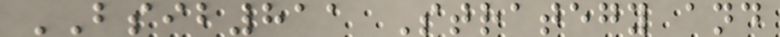BSIB811 Strategy and
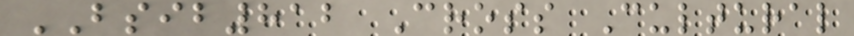BSIB812 Cross Cultural
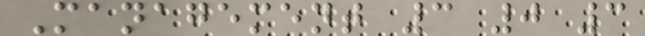Management 3 0 3
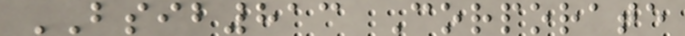BSIB813 Corporate
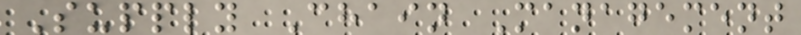Supply Chain Management
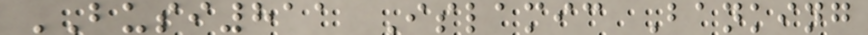BUSI811 Islamic Banking
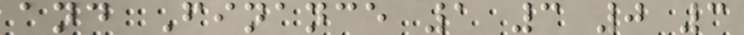and Finance 1 3 0 3
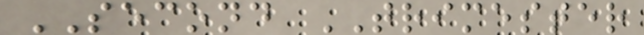SECOND TRIMESTER
